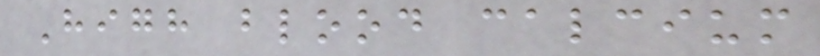High blood calcium
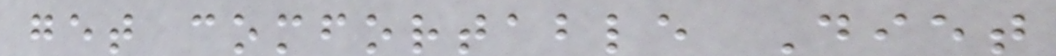get comfortable Diet
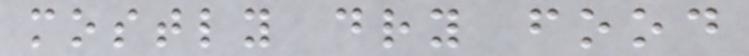mostly dry food
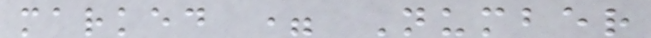marked = Number
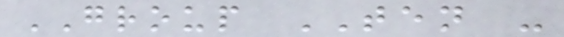GROUP TEN -
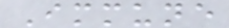Immune
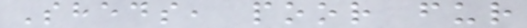Sheds, poor fur
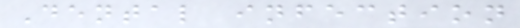Dental infection
